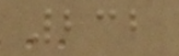232
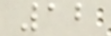12
